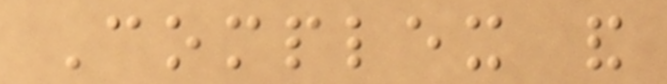Complex and
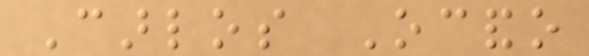Carlos Ocando
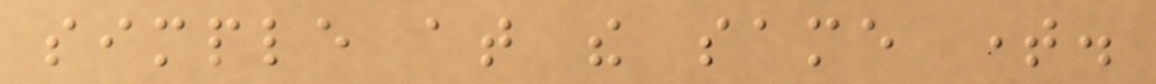simple at the same time.
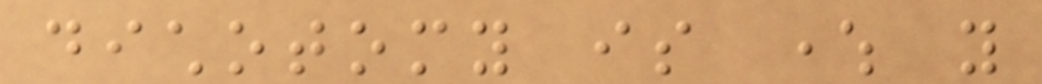dichotomy is where you
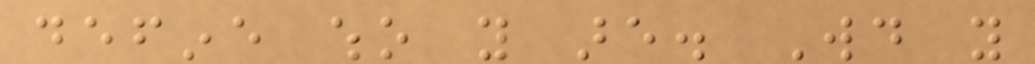define who you are. Would you
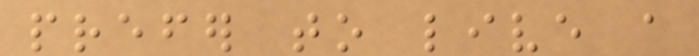prefer to live a
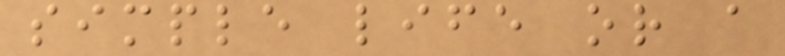simple life or a
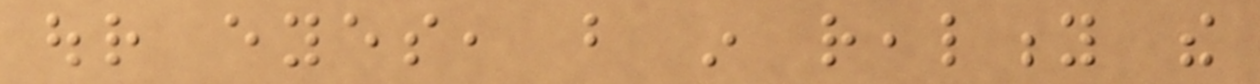our eyes, but in reality the
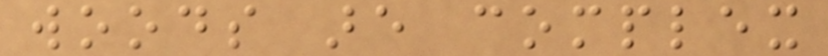woods are complex
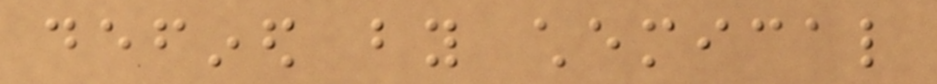defined by chemical
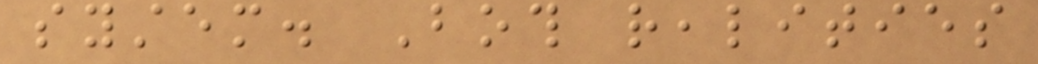system. Both realities
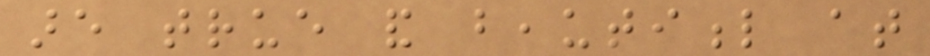are true and beautiful at
